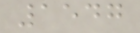1547
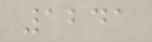1241
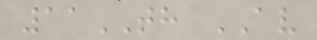11TH AV
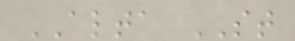ALTA ST
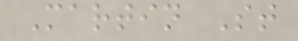Martin St
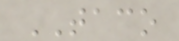TACO
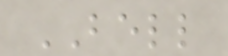BELL
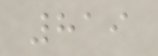819
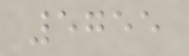5755
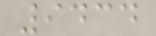9434
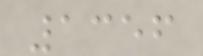1356
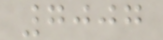7007
